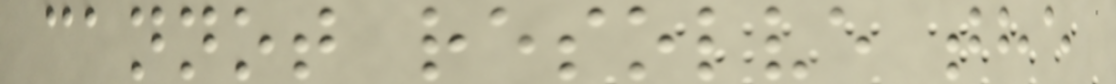cannot resolve the
